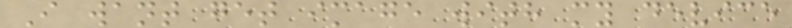I want get image with my device
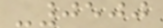-0500
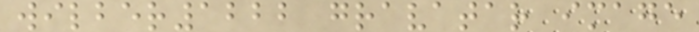wilber1222 gravatar image
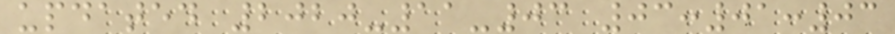updated 2020-11-03 03:01:03
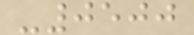-0500
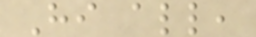Hi all,
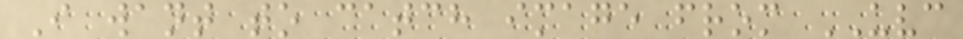I want to catch image from UVC
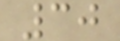30
